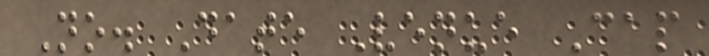No. Date Venue Cap
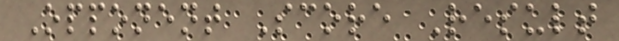Opponent Score Result
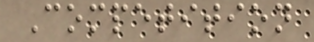Competition
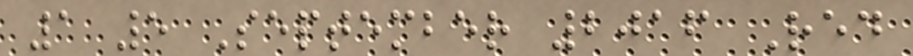1 5 September 2016 Red
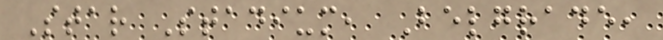Star Stadium, Belgrade,
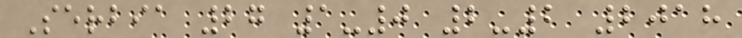Serbia 27 1-0 2-2 2018
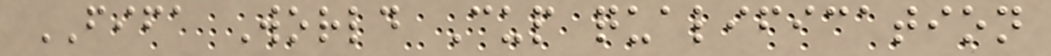FIFA World Cup qualification
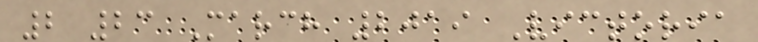2 23 March 2019 Victoria
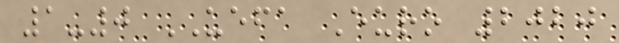1-0 UEFA Euro 2020
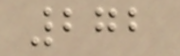272
